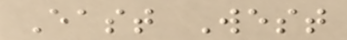East West
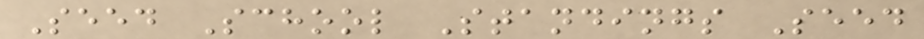Seed School Standings Seed
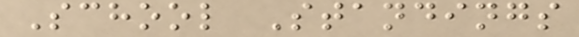School Standings
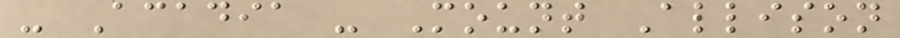- Acadia - Mount Allison
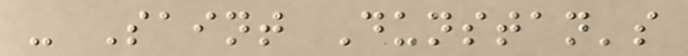- Saint Dunstan's
